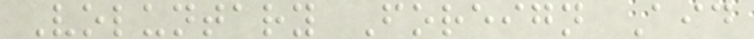Voluntary Foreign Aid
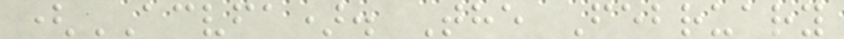(ACVFA). The February
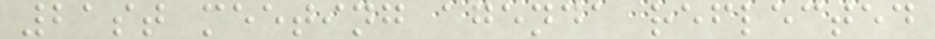21st meeting agenda reflected
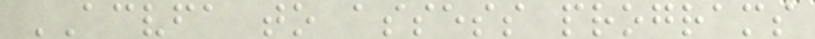ACVFA to assess programs
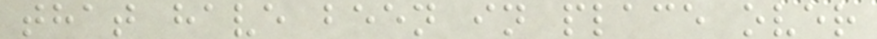that have been in place over
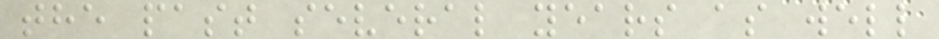the past several years as well
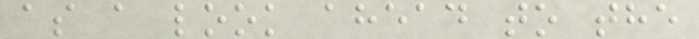as a look ahead to the
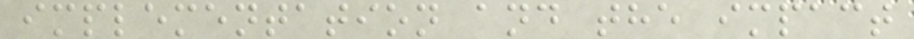implementation and the impact
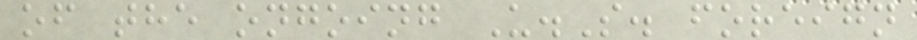of the ongoing U.S. foreign
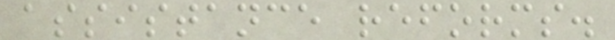assistance reforms.
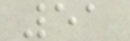51
